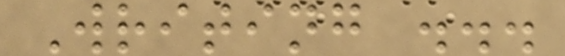Writing ...
